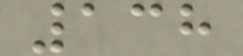138
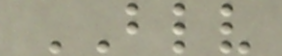BLV
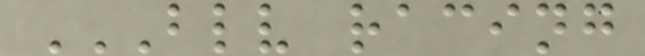BLV RACING
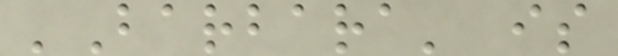'Barbara' is
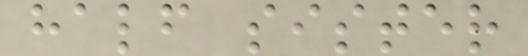half sister
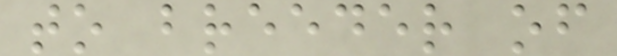to breeder of
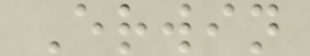Erwin
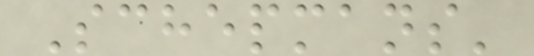Schepmans'
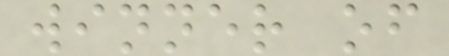winner of
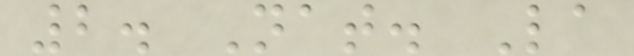2. Nat. La
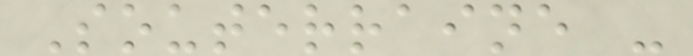Souterraine -
